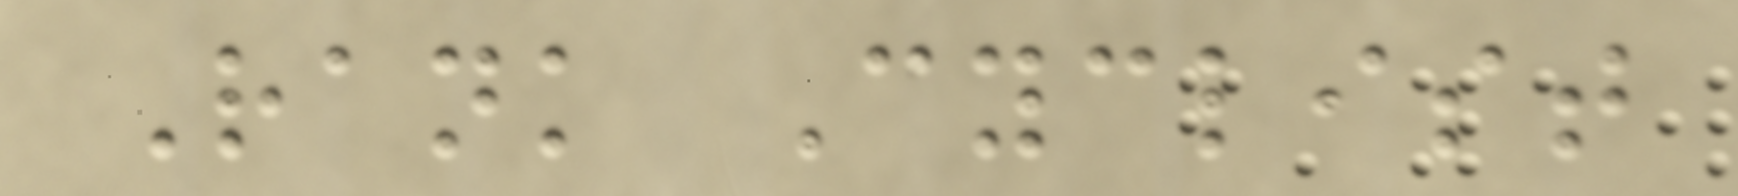Rank Cyclist
